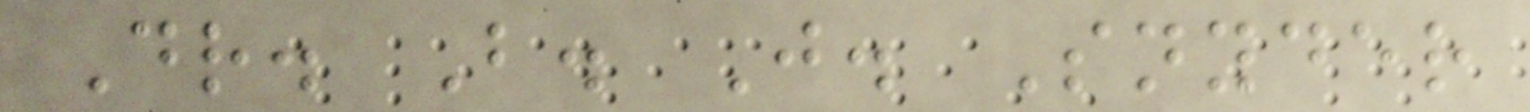Dr. B. J. Snyder
